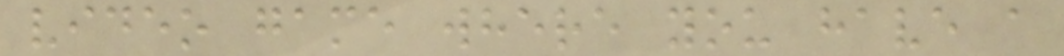video game where you have a
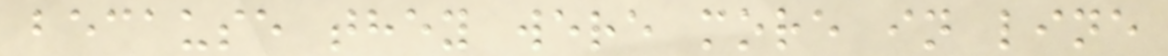because they were more in line
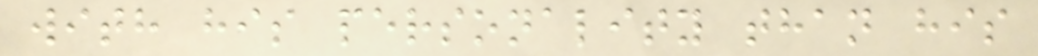with his personality than his
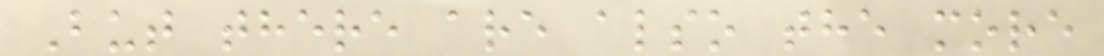But there are also the more
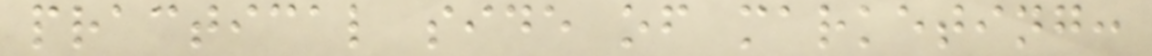practical side of marketing:
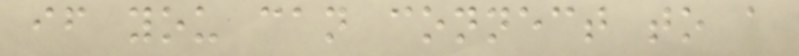if you can connect to a
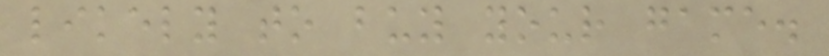likely to buy your game.
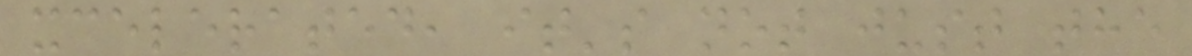xcelerated, it's not just the
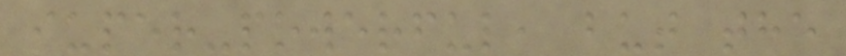super-powerful, but the
